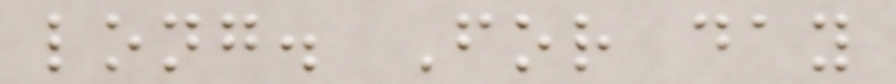long. For day
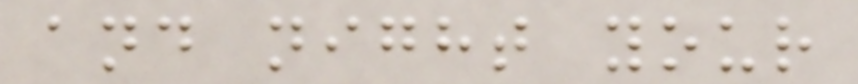and night your
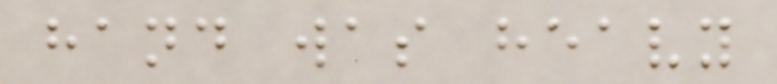hand was heavy
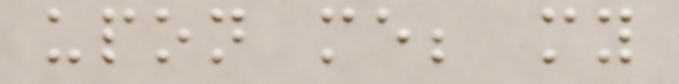upon me; my
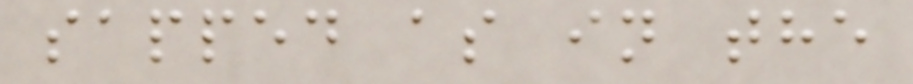sapped as in the
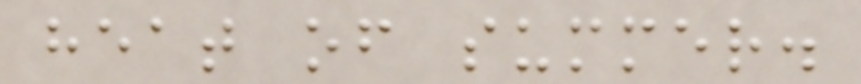heat of summer.
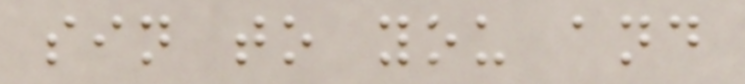sin to you and
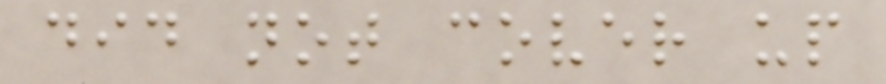did not cover up
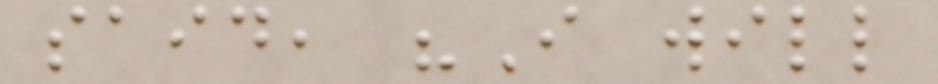said, "I will
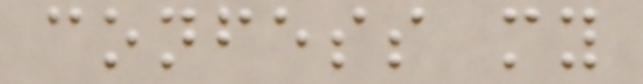confess my
